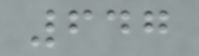647
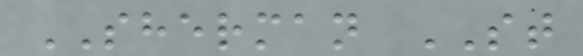SHERMAN ST
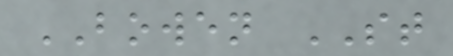BOWEN ST
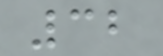32
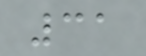31
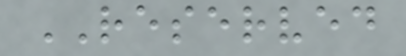RESERVED
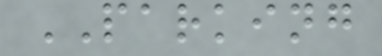PARKING
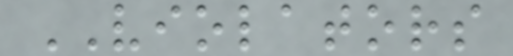VIOLATORS
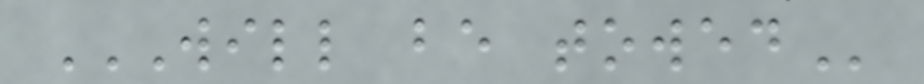WILL BE TOWED
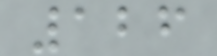126
